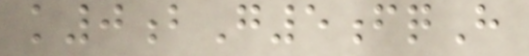k0bG5fqH
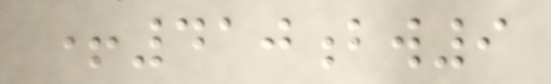+410bw9
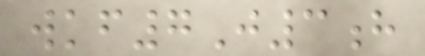wkf7J3h
